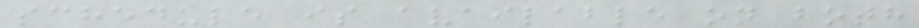schedule is available on both
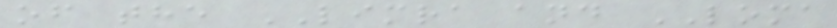of the LIMRA and LOMA
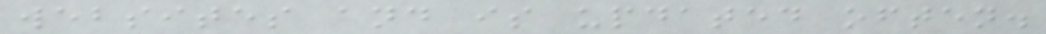websites and is updated often.
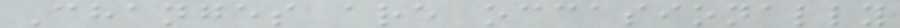Changes are occasionally
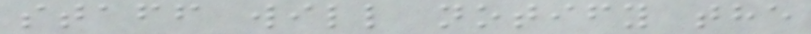staff will notify the
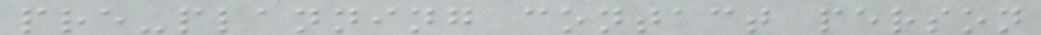pre-planning contact person
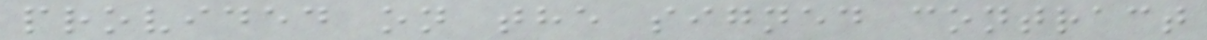provided on the signed contract
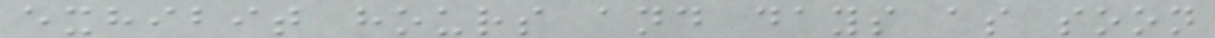exhibit hours and days as soon
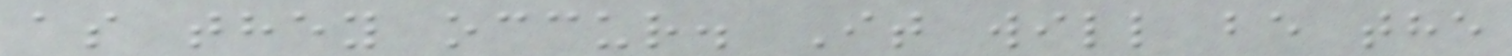as they occur. It will be the
